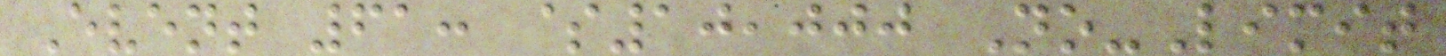Event 61: $10,000 No-Limit
